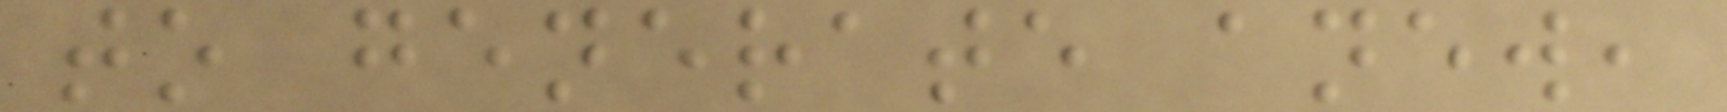to generate anew,
